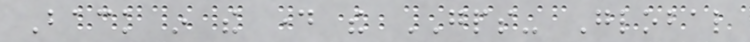Back in the day the GPS- Global
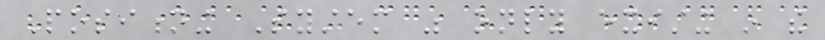Positioning System was only existing in the
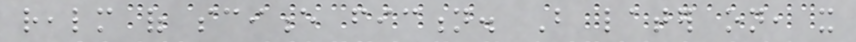realm of science fiction. But later on, it
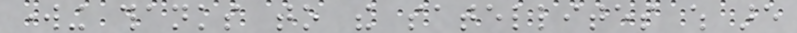working thanks to the satellites which are
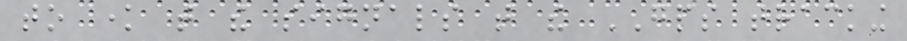to know that the signals that the GPS tracking
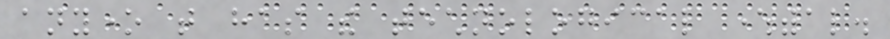anyone that has the technological wherewithal.
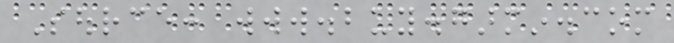Source: www.buy.garmin.com
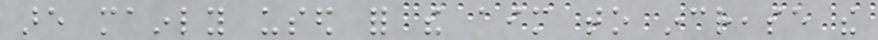are mainly used for the aim to increase the
